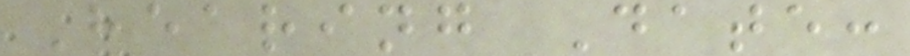Hearing Date:
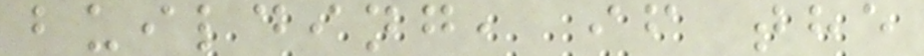building, if the
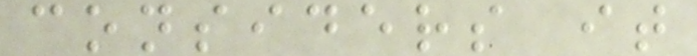considers it
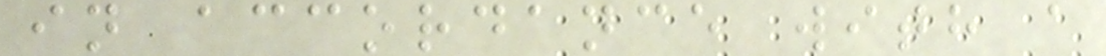in accordance with a
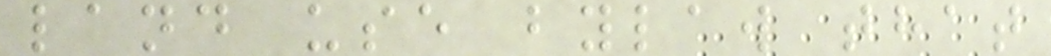land use bylaw that
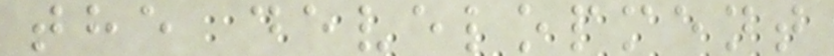the development
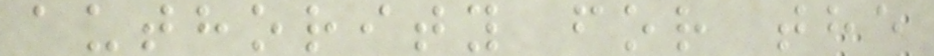authority for the
